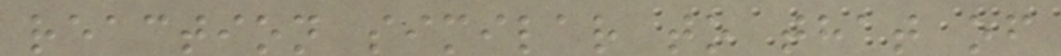reaction similar to that of
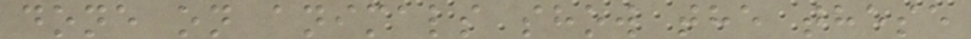done on animals show the these
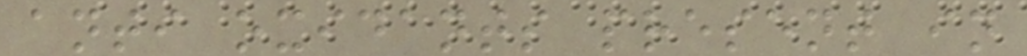anti oxidants present in
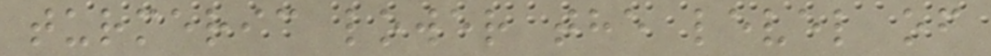turmeric lower the level of
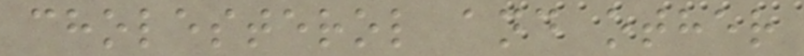cholesterol and other
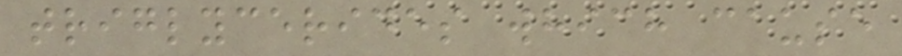triglycerides which cause
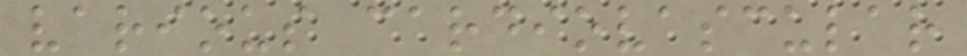various cardiovascular
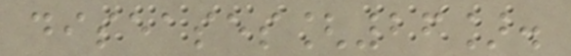diseases[26].
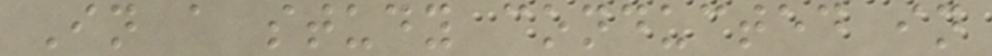In a study conducted in
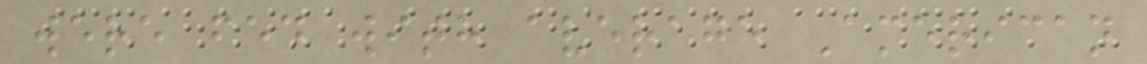were fed with average American
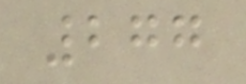277
